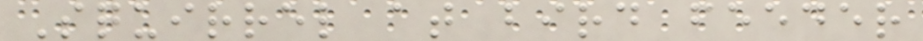Squirrel at bird feeder
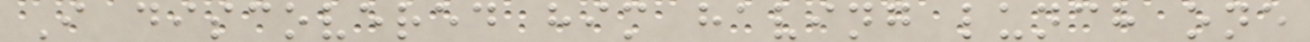I discovered him having lunch one
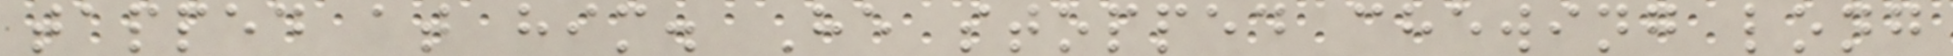tapped at him. He stopped chewing long
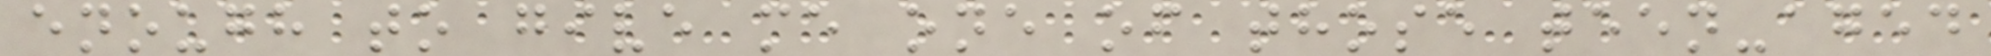enough to give me one of those teen-aged
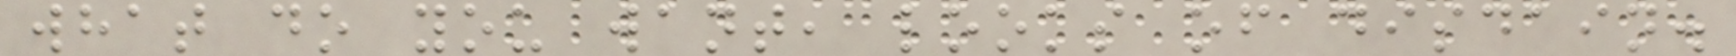what do you want, looks of disdain.
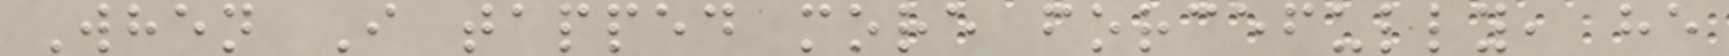When I tapped more forcefully, he
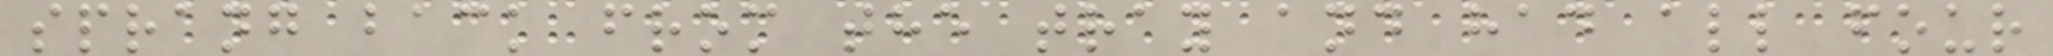sprang back from the tray and had all four
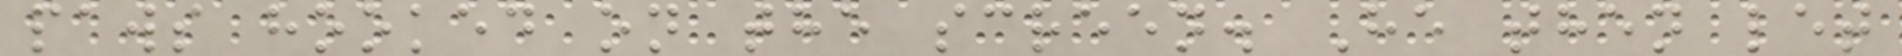paws hooked on the screen. He then let
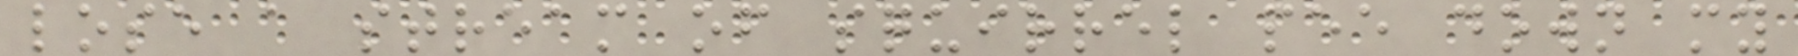lose a stream of squirrel pee down my
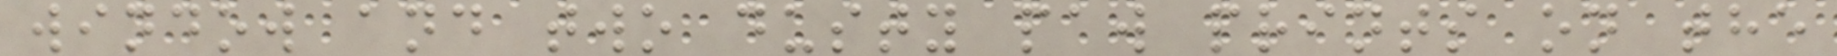window and two dusty paw prints on the
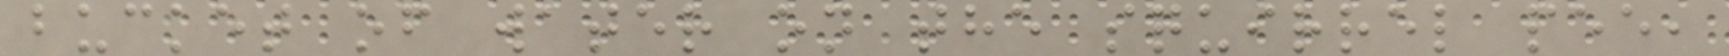bucket of water on the squirrel pee,
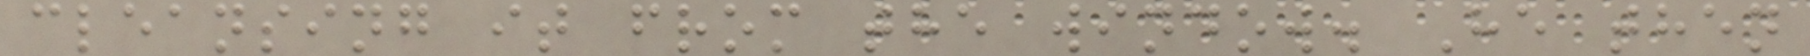cleansing it from the window. He then
